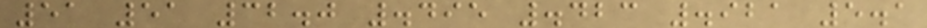51 51 32.0 .495 .423 .921 5.1
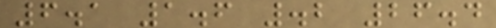6.1 1.6 .2 26.4
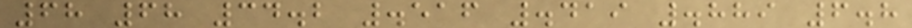68 68 34.2 .516 .419 .889 6.8
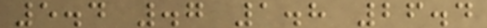5.4 .7 1.8 26.4
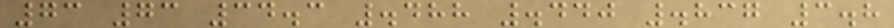73 73 34.3 .488 .440 .837 3.8
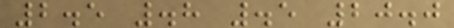2.5 .8 .5 20.0
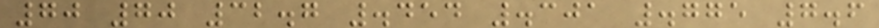70 70 32.7 .454 .301 .775 7.6
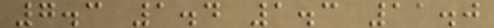7.3 1.4 1.3 11.0
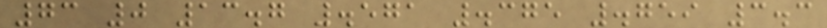73 0 13.7 .571 .375 .759 3.3
